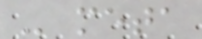- meta
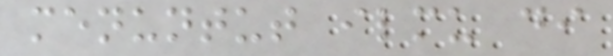menuntut ilmu di
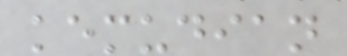kemudian
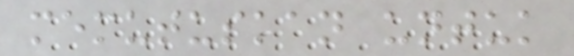memutuskan untuk
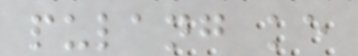pulang ke
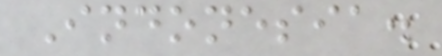Indonesia.
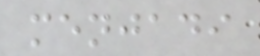menjadi
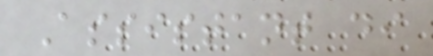Assistant di
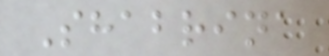Shabrina
